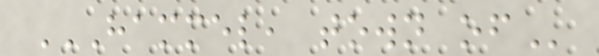HAMMEL, TOWN OF
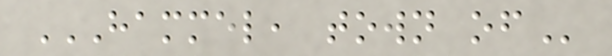HAMMEL, TOWN OF
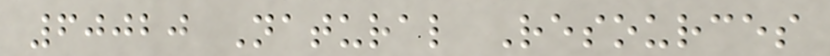60020 Natural Resources
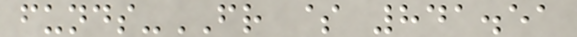funds-FR $ 841.51
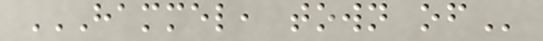HAMMEL, TOWN OF
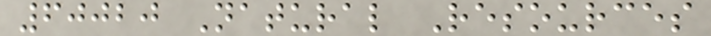60020 Natural Resources
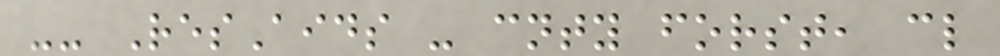-- ResAids - cnty forst, cl
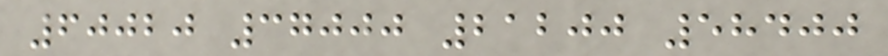60020 37000 21200 58400
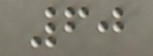60
